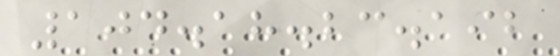104.18.23.192
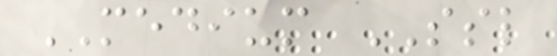MEDIUM SSL
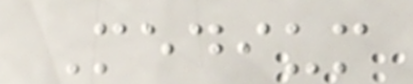Medium
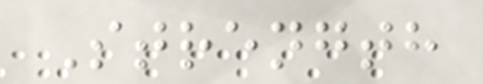Strength
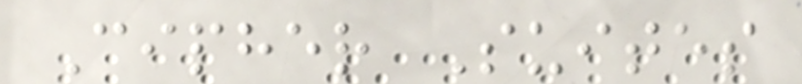Cipher Suites
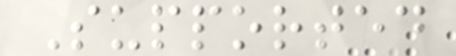Supported
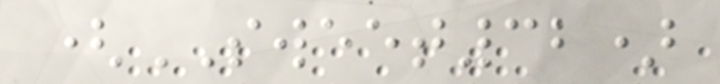(SWEET32)
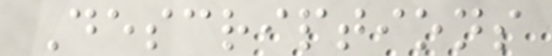Descriptions
